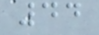44
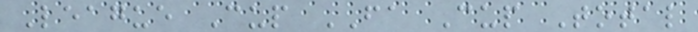League Cup FA Cup Total
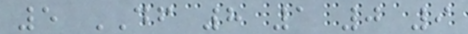5 DF 8 1 0 9
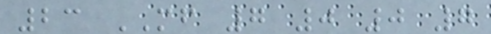23 MF 7 0 0 7
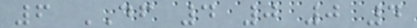6 DF 4 0 0 4
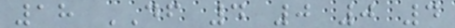18 DF 4 0 0 4
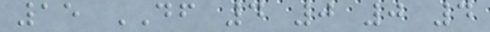15 DF 4 0 0 4
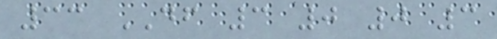33 DF 3 0 0 3
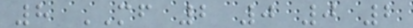8 MF 2 0 0 2
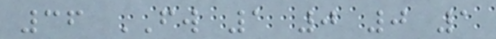36 FW 1 0 0 1
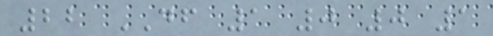22 DF 1 0 0 1
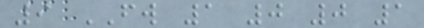9 FW 1 0 0 1
